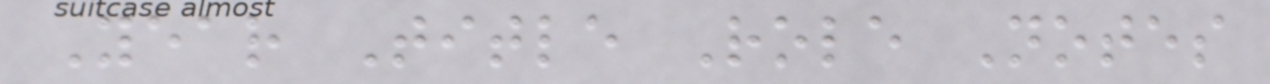Year Title Role Notes
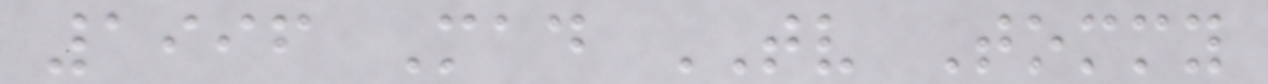1996 Mad TV Tommy
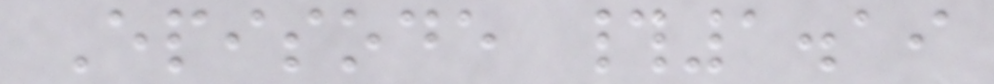Episode #1.19
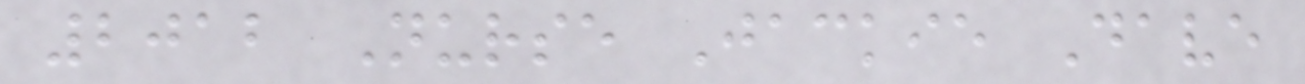2012 Nurse Jackie Dave
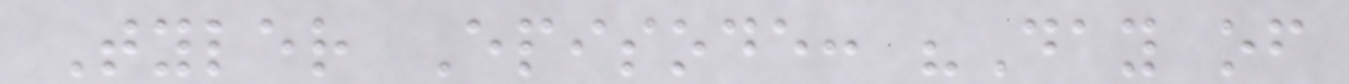Tyler Episode: "Day of
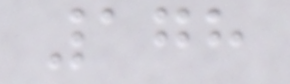178
